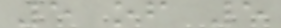5 of 5
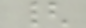{
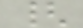{
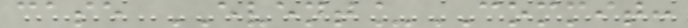case EVENT_COMMIT:
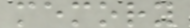memory
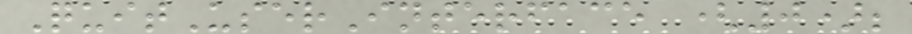QuitUserInterface (0);
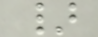}
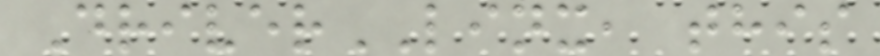DriverLINX, this
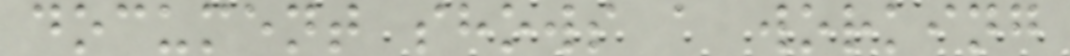document shows a working
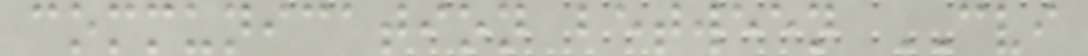communication between CVI
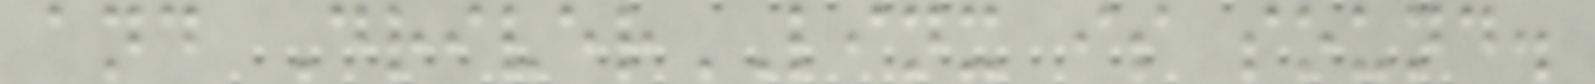and DriverLINX is sound.
